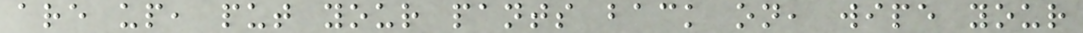are up, put your pants back on, wipe your
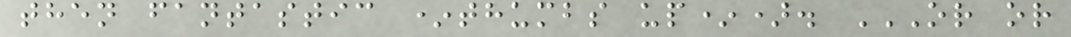then fantastic *thumbs up*). OR OR
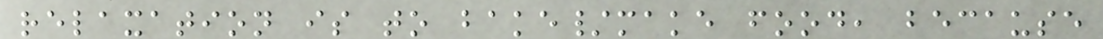relaxation is to bake/make food, because
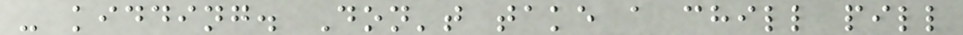- kidding. Don't take a chill pill
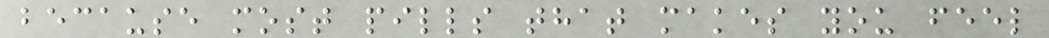because most pills that makes you feel
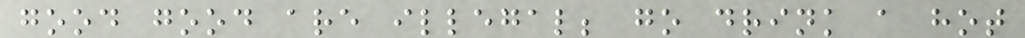good good are illegal; go drink a hot
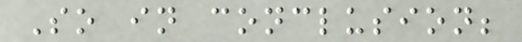So in conclusion;
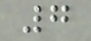7
